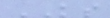KS
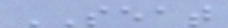SEAT
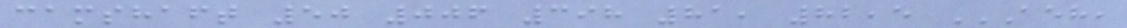camshaft 50 006 398 81, 82,5 AEH,
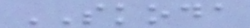SKODA
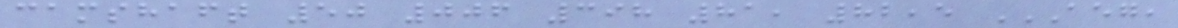camshaft 50 006 398 81, 82,5 AEG,
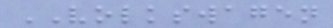VOLKSWAGEN
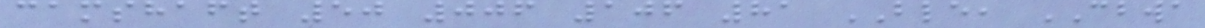camshaft 50 006 106 81 BLE, CBWA
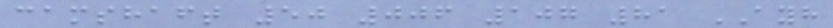camshaft 50 006 107 81 AYH
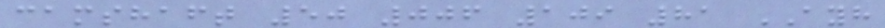camshaft 50 006 109 81 AYH
